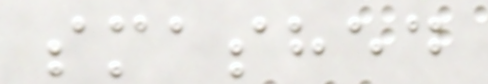smashed
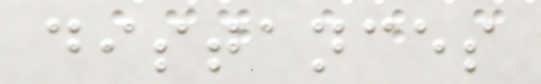distances
